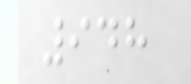948
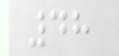48
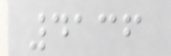4136
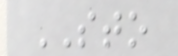STO
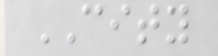CITY
